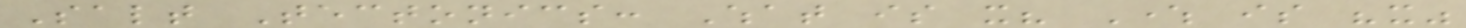Salt Tectonics: What is it? Where is "it"
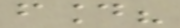found?
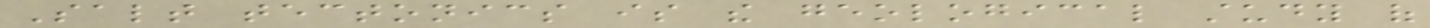Salt tectonics is the geological study of
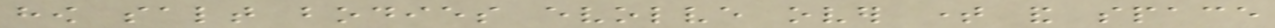how salt bodies evolve over time and space
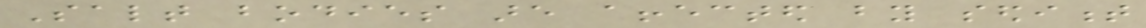Salt bodies are affected by sediment
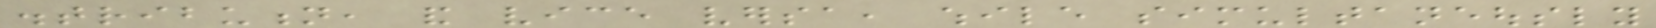distribution, and vice versa, while simultaneously
